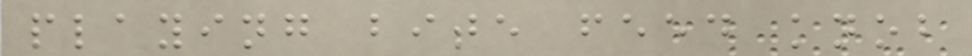playing bite feed knob
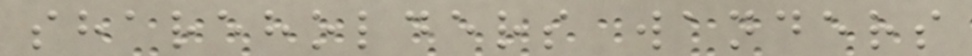shareholders wanders
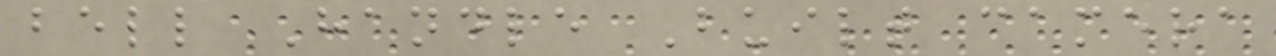bell Handle Built camera
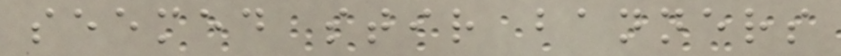seemed stir banners
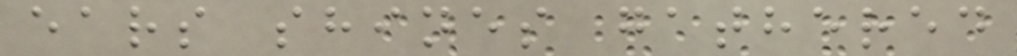ears shines gathered
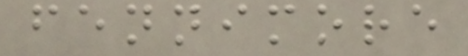fennimore
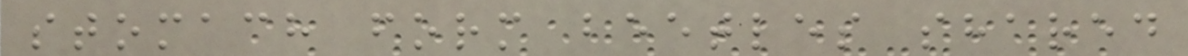stomach form beetles shared
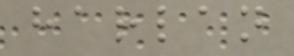harlan
